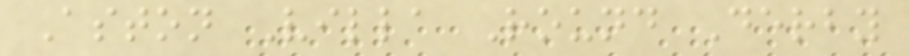Aston Villa Round Derby
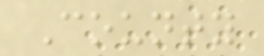County
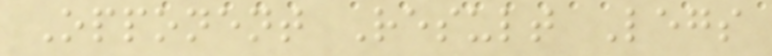Opponent Result Legs
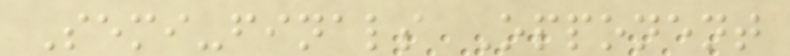Semi-finals Opponent
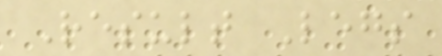Result Legs
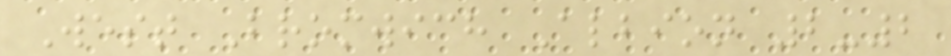West Bromwich Albion 2-2
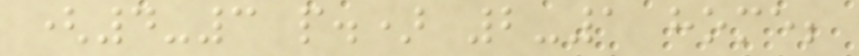(4-3 p.) 2-1 home;
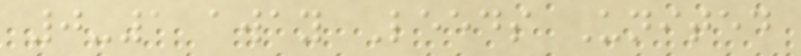0-1 away Leeds United
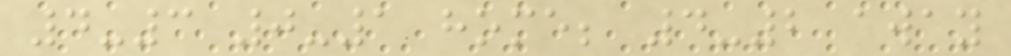4-3 0-1 home; 4-2 away
